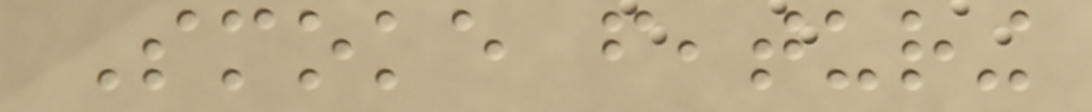Smoke featuring
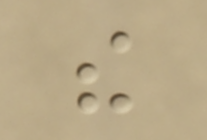the
